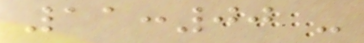11:00 -
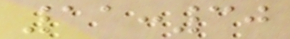11:30
